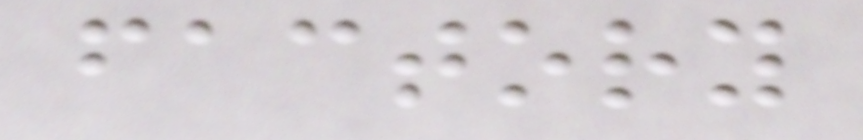factory
